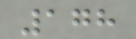178
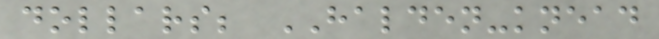dollars; HALDEN-knead
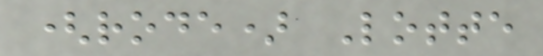(rode) Lotte
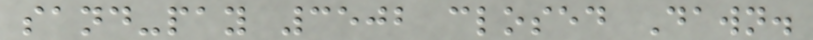sand-pay 3502 closed Dawn.
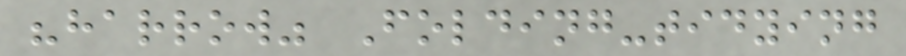"harrow" Folding-tidying
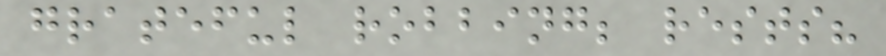grateful robbing; rests?
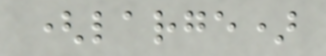(large)
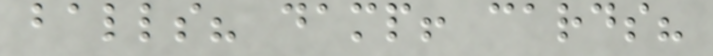balls? damp! cards?
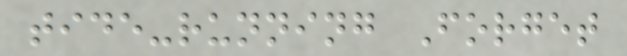tide-running Forget
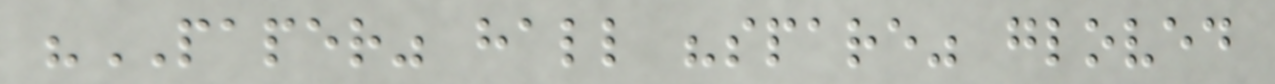"PAPER" hall "spare" gloved
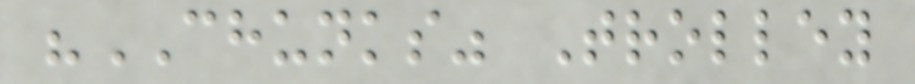"CHUNKS" Trolley
